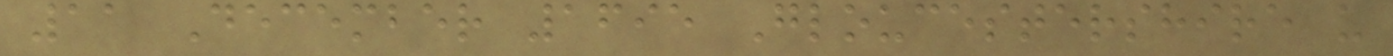11 December 1695 Gloucestershire u
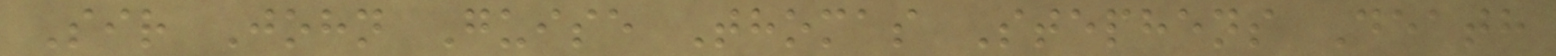Sir John Guise Thomas Stephens Death
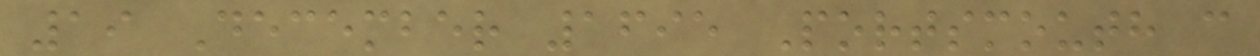19 December 1695 Portsmouth c
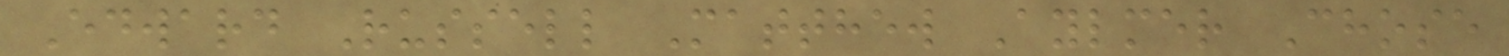Edward Russell Matthew Aylmer Chose
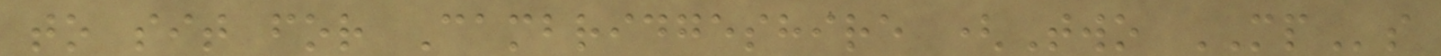to sit for Cambridgeshire (Two MPs
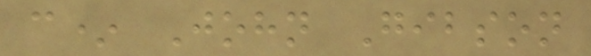c* John Gibson
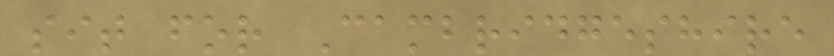sit for Cambridgeshire
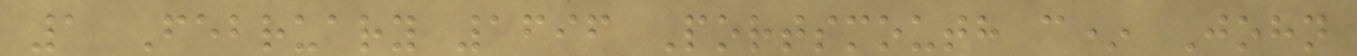1 February 1696 Portsmouth c* John
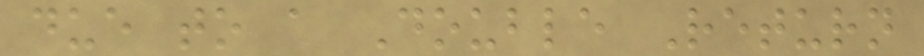due to a Double Return
